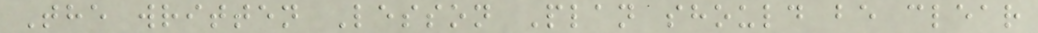The written Lesson Plan should be clear
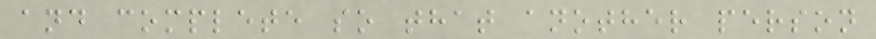and complete so that another person
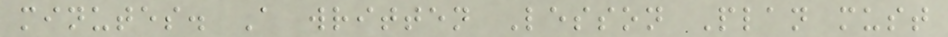minutes. A written Lesson Plan must
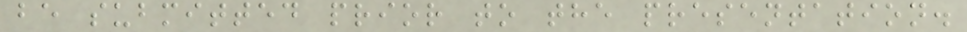be submitted prior to the presentation.
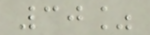30%
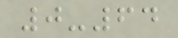0-64
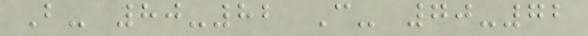B- 80-82 C- 70-72
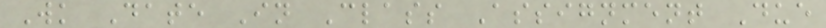Wk Date In Class Assignment Due
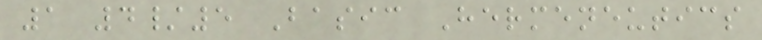1 4/5 Basic Hermeneutics
